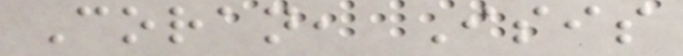Coran, Isis
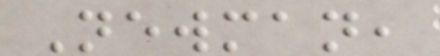Newman,
